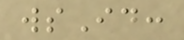wsId:
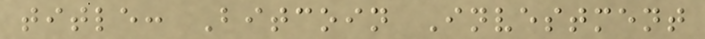title: Bitcoin Investment
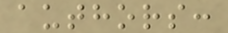authors:
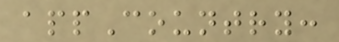appCountry:
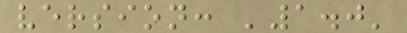version: '1.0'
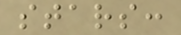stars:
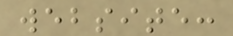website:
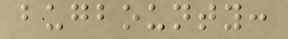bugbounty:
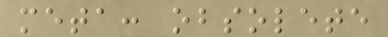meta: obsolete
